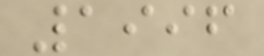1996
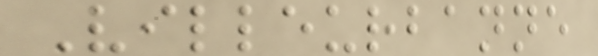Villeurbanne
